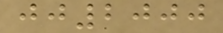jj2000
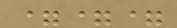===
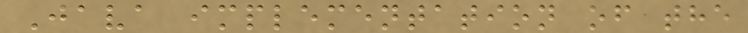Java implementation of the
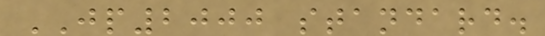JP2000 standard.
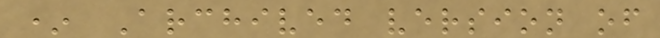* Archived version of
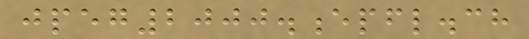jpeg2000.epfl.ch
